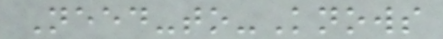Need-to-Knows
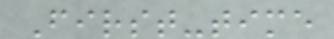First-time
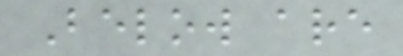Below are
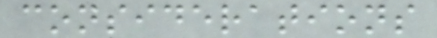considerations
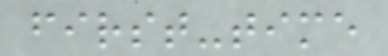first-time
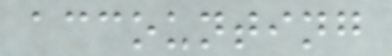accounting
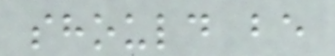should be
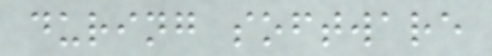during software
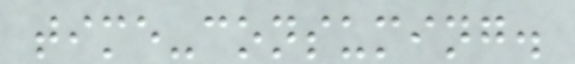time-consuming.
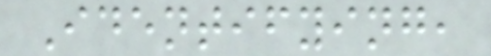Identifying,
